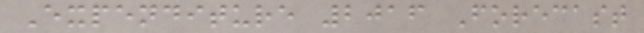Expenditure 2016 Forecast
